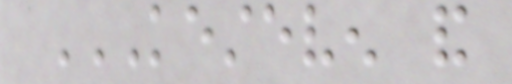KESTEVEN AND
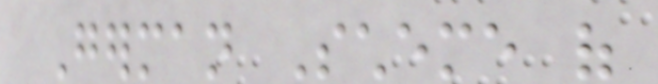German Scheme of
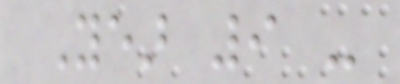Year 9 -
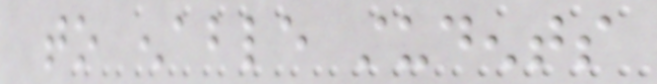to enable students
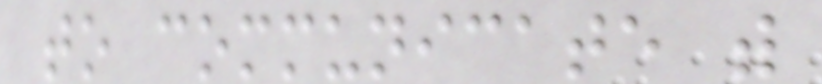to communicate with
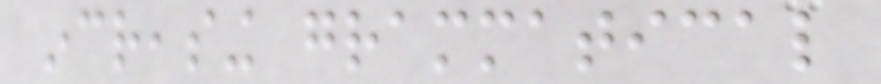increasing grammatical
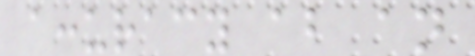accuracy about an
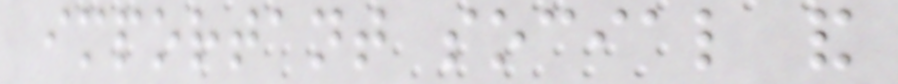important social and
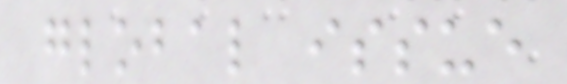global issue
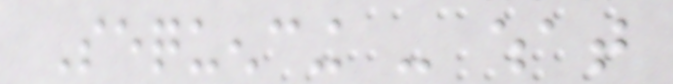Sequencing - what
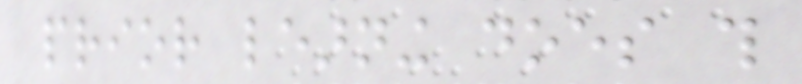prior learning does this
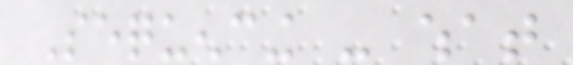Sequencing - what
